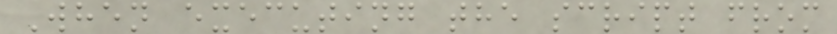When executing the script from
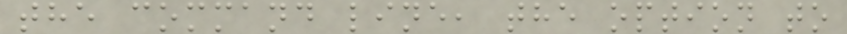the command line, the option to
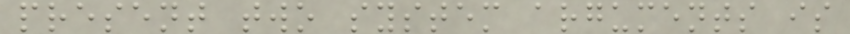present two system arguments is
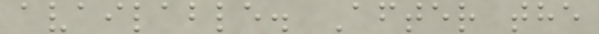available. After the
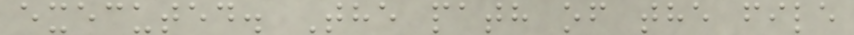executed. The path of the file
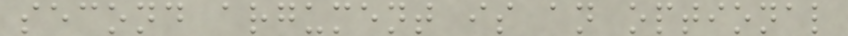second argument is an optional
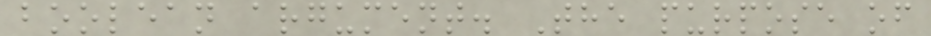boolean argument. The purpose of
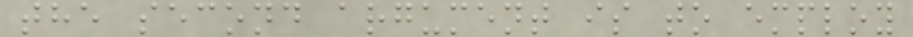the second argument is to employ
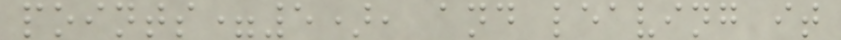points=5), and leaving it
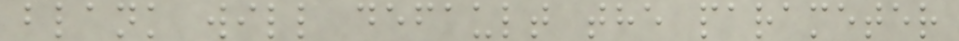blank will default the parameter
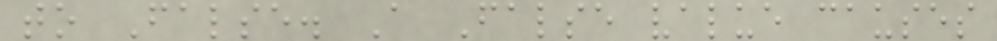to False. A False value causes
